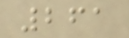261
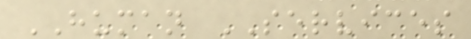HUMAN SERVICES
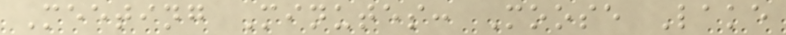Meeting Minutes: Moose Lake
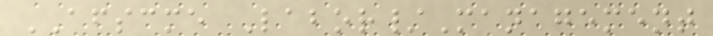AFSCME Labor/Management
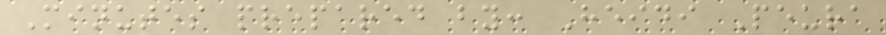Minutes prepared by: Heidi Peura
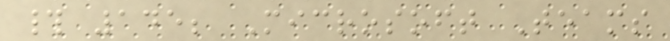# 145; Microsoft Teams
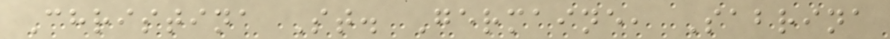Christina St. Germaine, Sabrina
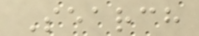Search
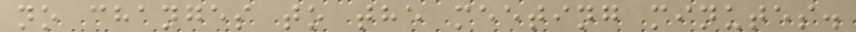no changes to the meeting minutes.
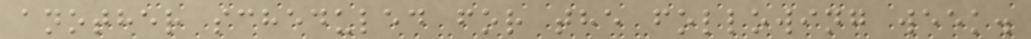another scheduled for the following week.
